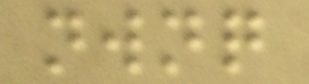nwnq
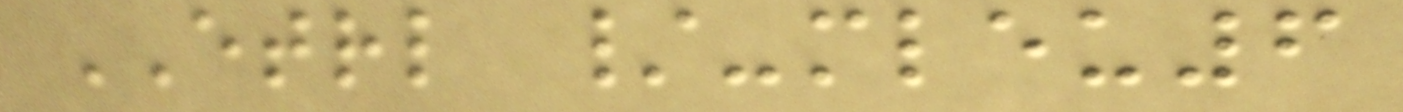ETRL /-mleu6
